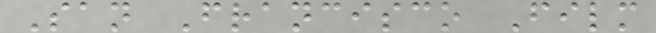San Francisco Film
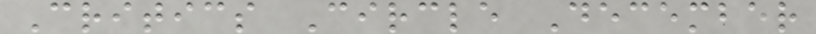Critics Circle December
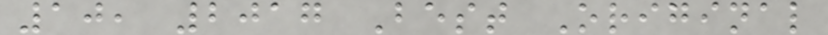10, 2017 Best Original
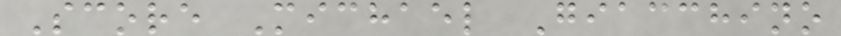Score Michael Giacchino
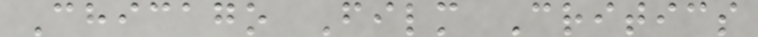Chicago Film Critics
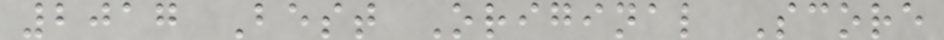2017 Best Original Score
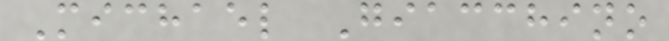Michael Giacchino
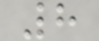8
